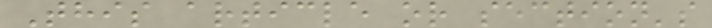This article or section's
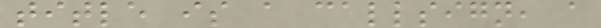title is a callsign, a
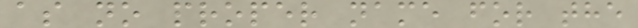as no proper name for the
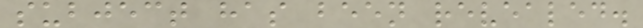subject has been revealed.
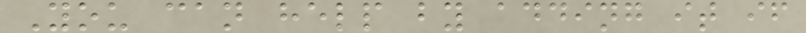You can help by adding it if
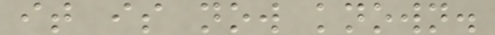it is now known.
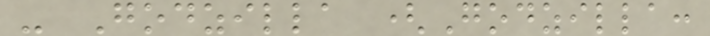- Godzilla (Godzilla:
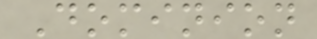Dominion
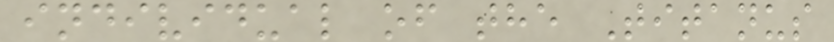individual of the Titanus
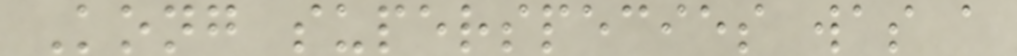Kong superspecies was a
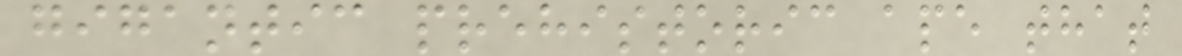gigantic prehistoric ape that
